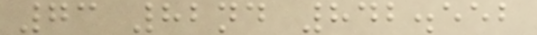73 82nd 842.552
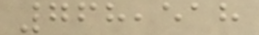768,518
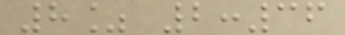8% 2:36
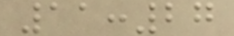11:27
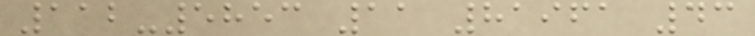112-5853 11 81961 43
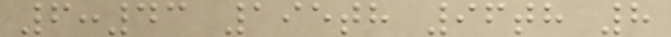6:43 195th 96th 8
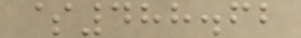$488.62
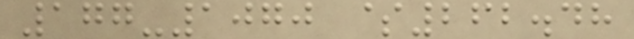177-1070 $262.48
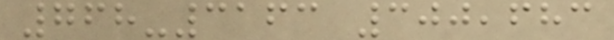768-3163 300,683
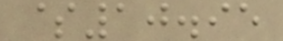$10.95
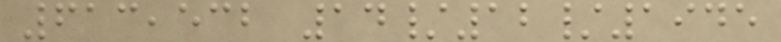613,532 14/12/1945
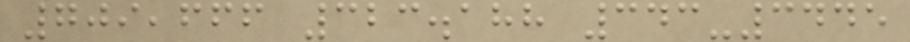709,666 323.188 343-3445
